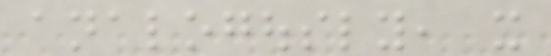analogously, it
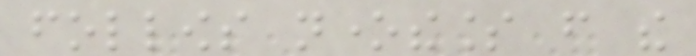follows nonetheless from the
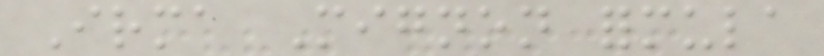Irma Mignon formula
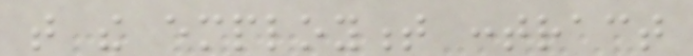that the employment contract
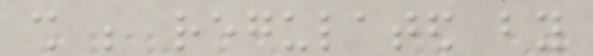shall be regulated by
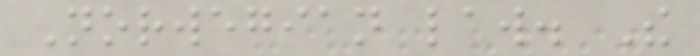Norwegian law. The
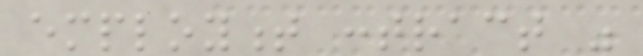employment contract was
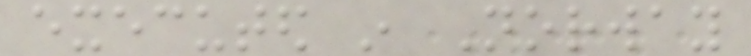executed in Norway
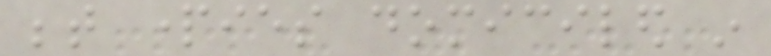between parties domiciled in
